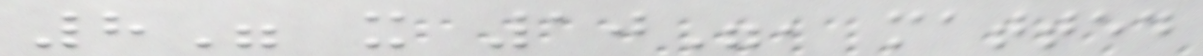8" x 10", matted
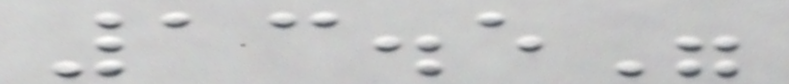13.5"
